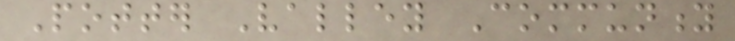Potter Valley Community
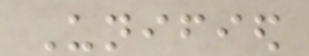Unified
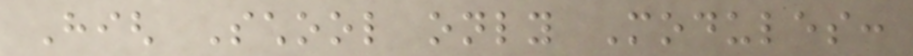High School only Modules:
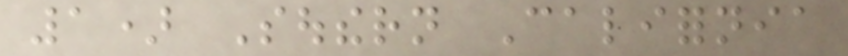1) Southern California
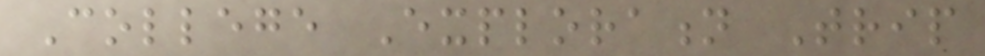College Exploration Trip
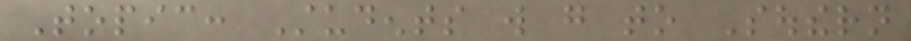Topic: Students will go to Southern
